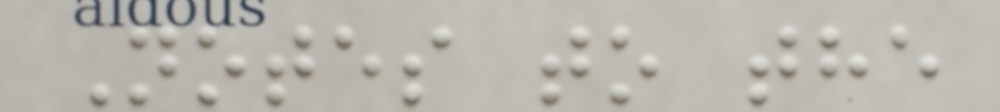Notes to the
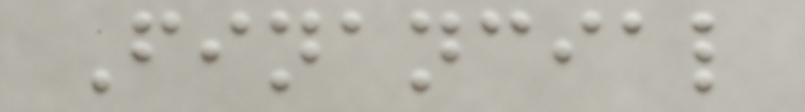Financial
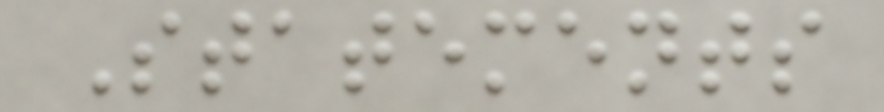Statements
